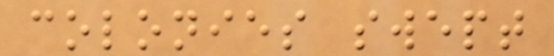colonies swept
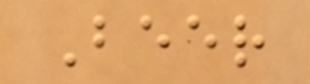Beer
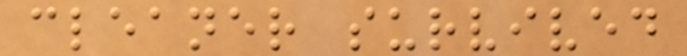cleaner survived
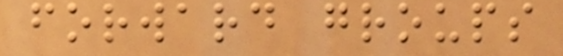forward groups
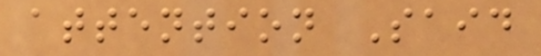attention Said
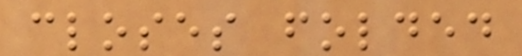closes folded
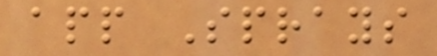app Sprays
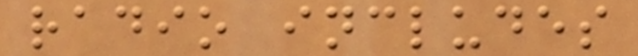radio includes
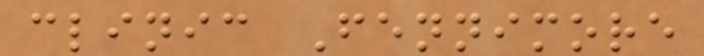clinic Fennimore
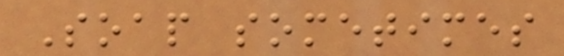Soap sometimes
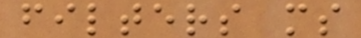filters ms
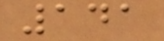141
